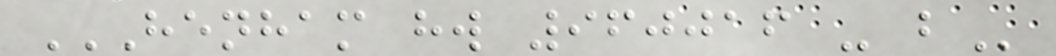HENHAM HW 960016 - B
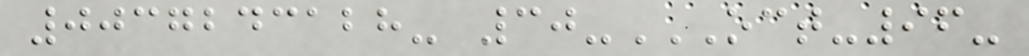0037243128- 30-OCT-96-
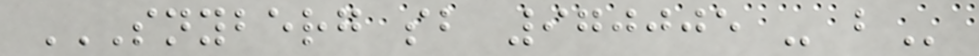SNYBERG SB 970005 - B
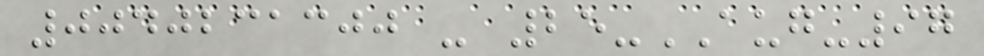0040231300 - 25-AUG-97
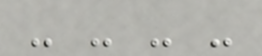- - - -
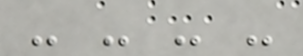- - - -
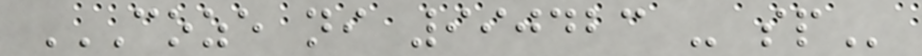COZE NI 990423 - SP
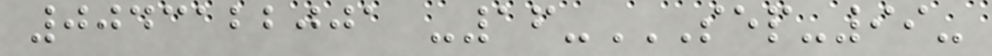0043122001 -16-SEP-99-
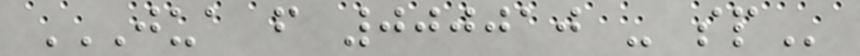JUA F 000010 - SP
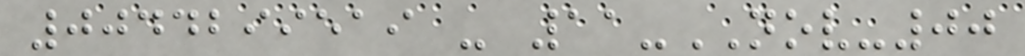0044299519 - 11-NOV-00
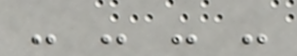- - - -
